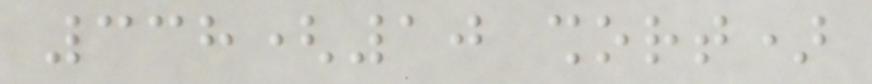338(10 short)
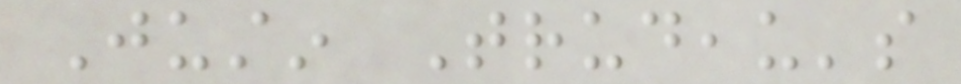Justin Trudeau's
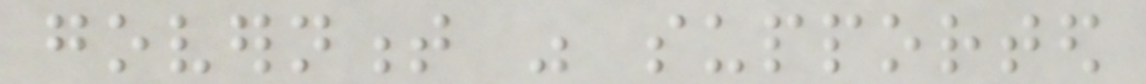government was supported
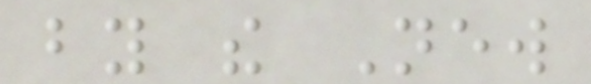by the New
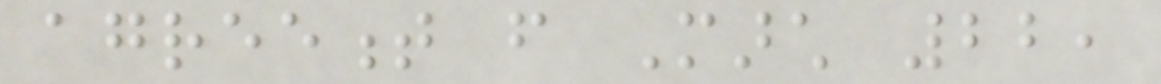agreement from March 22,
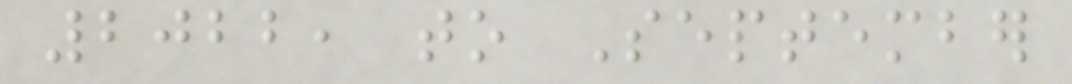2022, to September
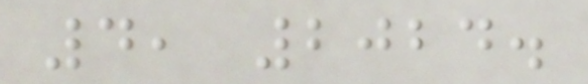4, 2024.
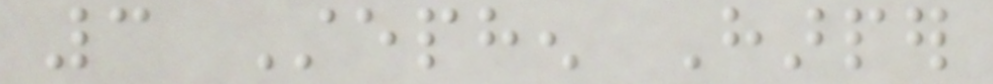3 Stephen Harper
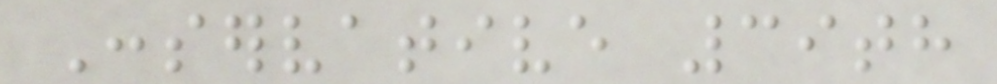Conservative 39th
